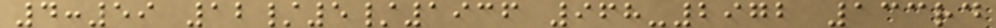4:59 12/5/1936 968-2972 133rd
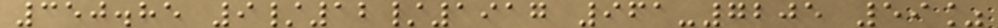350.85 9/12/1917 961-7205 59%
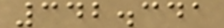342.341
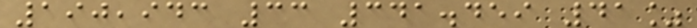190,943 33 341.459 41%
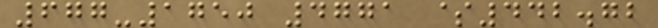677-1750 4771 $442.72
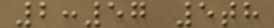2:57 5th
